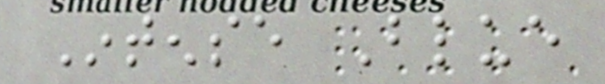Intense Blue
